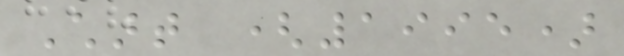Chart (1995)
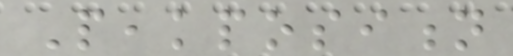Peakposition
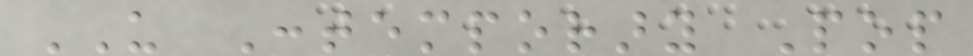US Contemporary Pop
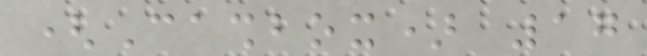(Cashbox) 17
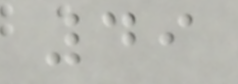49
